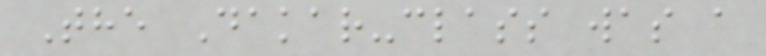The Dakar-class was a
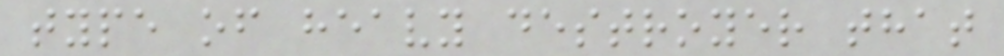type of heavy destroyer that
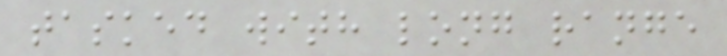tasked with long range
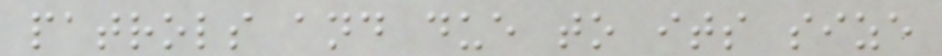patrols and due to its size
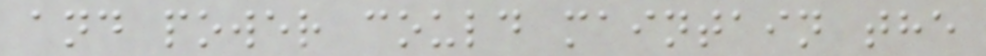and power could maintain the
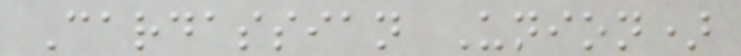Cardassian Union)
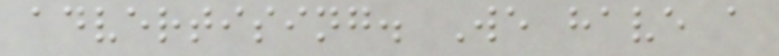advertising. We have a
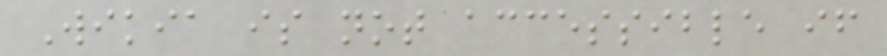Wikia is not accessible if
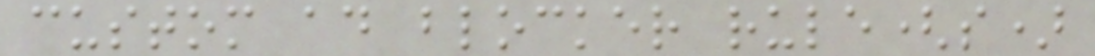custom ad blocker rule(s)
